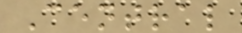Central
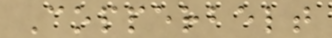Copperbelt
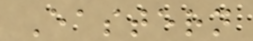Eastern
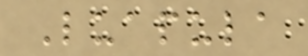Luapula
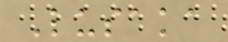Lusaka
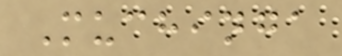Muchinga
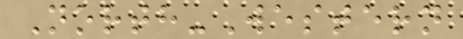North-Western
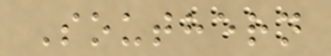Southern
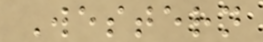Western
